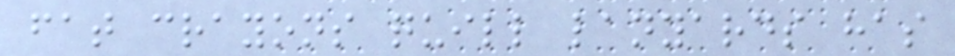fat crayons quill lanyards has
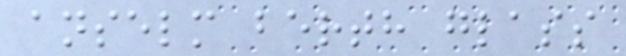anselm berth glass
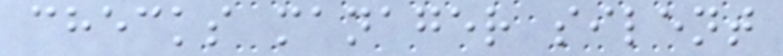checks manager silent
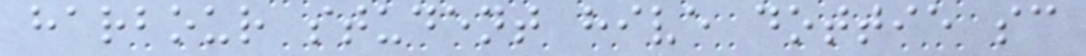harbour student hive dottie sc
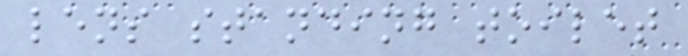lens standing toilet
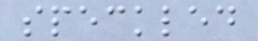speckled
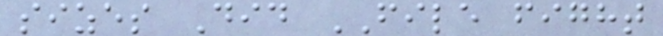sizes Did FILE fight
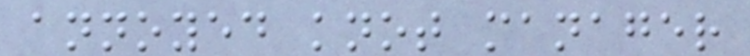annoyed knot manager
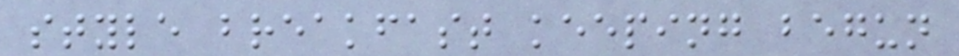style breakfast keeping begun
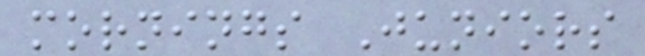mornings Juniors
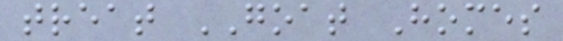treat GOAT Homes
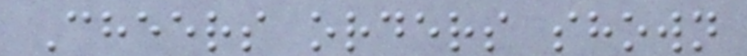Cheers orders shown
